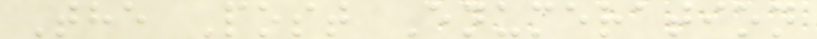The Post Enumeration
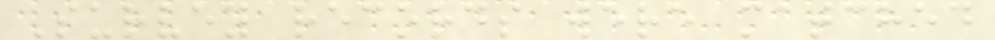Survey records were matched
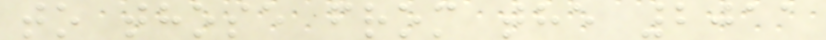to those from the 2011
